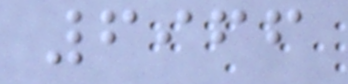6966
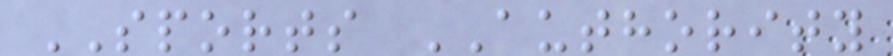SPORTS AUTHORITY
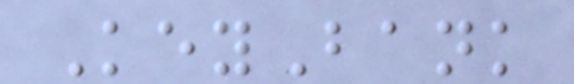KeyBank
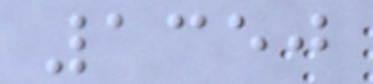1350
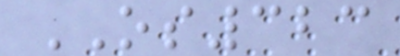OS323
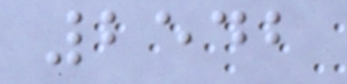2542
